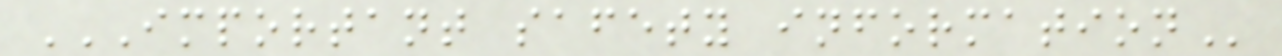IMPORTANT SAFETY INFORMATION
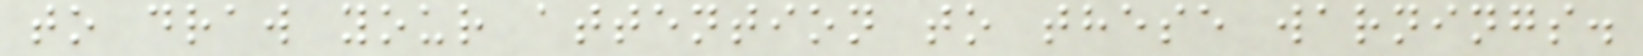to draw your attention to these warnings.
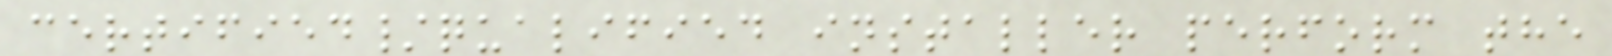certified/qualified installer perform the
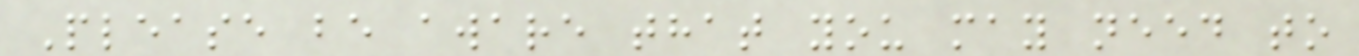Please be aware that you may need to
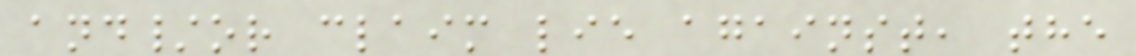and/or claim lie against, the
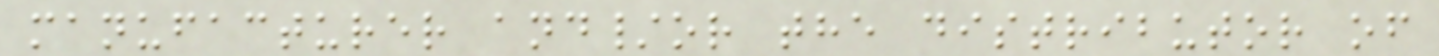manufacturer and/or the distributor of
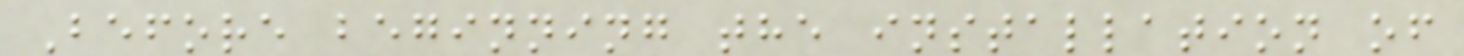Before beginning the installation of
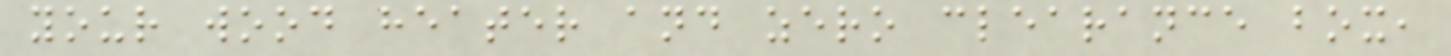your wood heater and zero clearance box,
